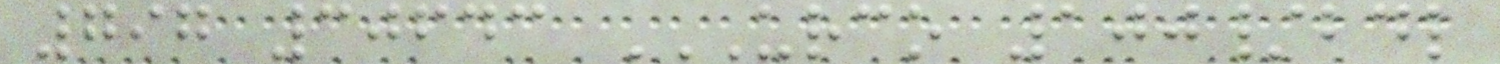797 30643 URCO 100/BDL
